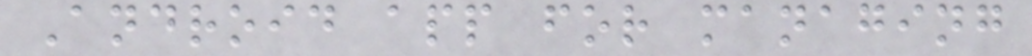Android app for managing
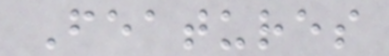Features
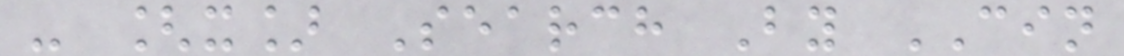- [x] Search By CIN
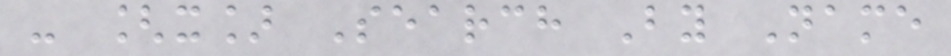- [x] Search By Name
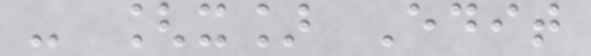- [x] Edit
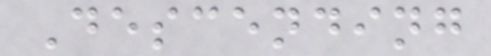Descending
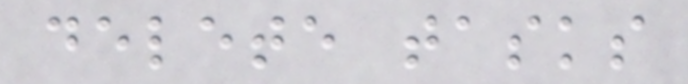delete tasks
